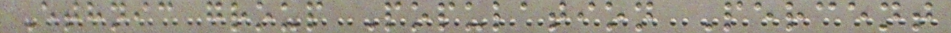Ethnic group Population Percent
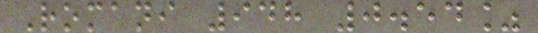Romani 948 0.54%
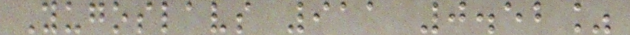Yugoslavs 911 0.52%
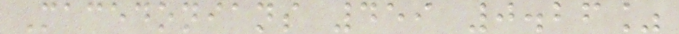Macedonians 459 0.26%
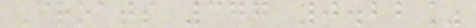Croats 377 0.22%
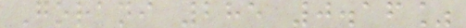Gorani 285 0.16%
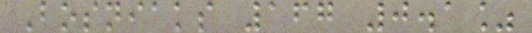Bosniaks 167 0.1%
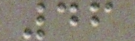46
